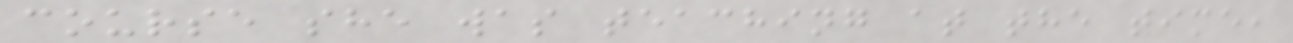course she was teaching at the time,
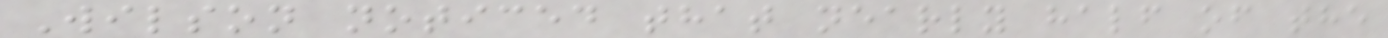Wilson noticed that nearly half of the
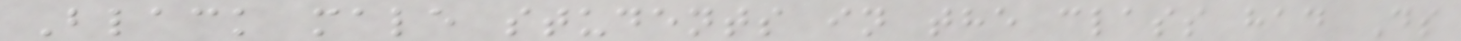Black male students in the class had Ds
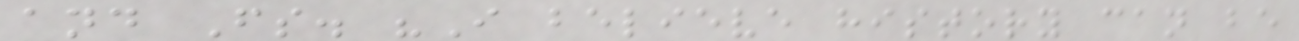and Fs. "I believe history can be
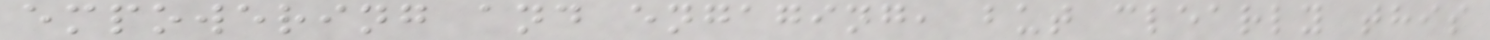empowering and engaging, but clearly this
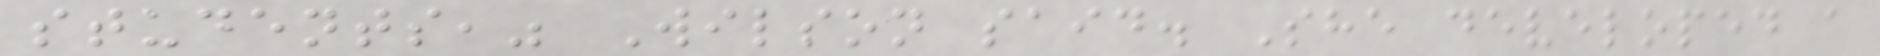students," Wilson said. She developed a
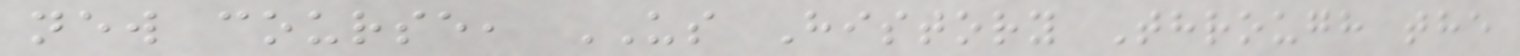new course, US History Through the
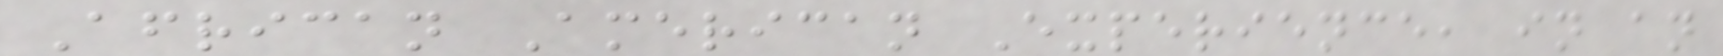African American Experience, in an
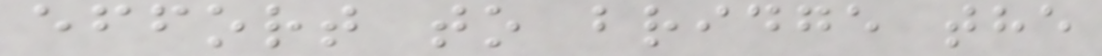effort to bridge the
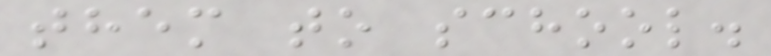them to school.
